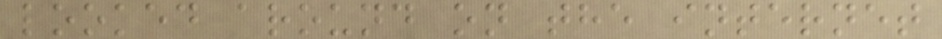looked around on the internet
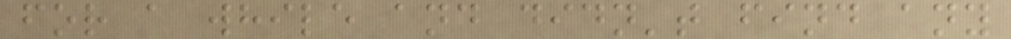for a while and didn't find any
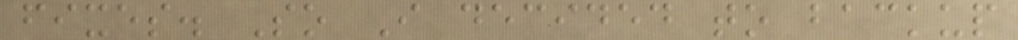fixes. So I decided to backup
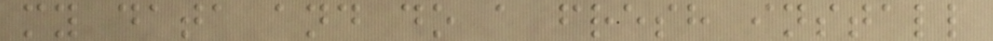my data and do a fresh install
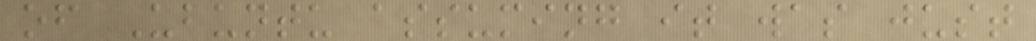of Ubuntu assuming it was just
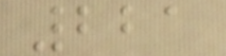221
